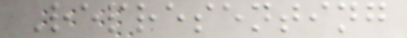Representing
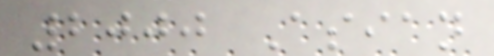2000 Asian
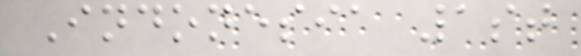Indonesia 1st
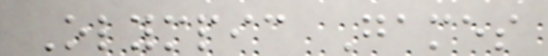Olympic Games
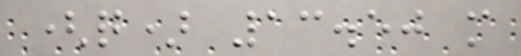(q) 13.50 m
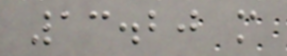13.20 m
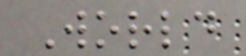World
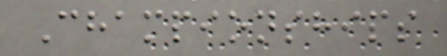Championships
